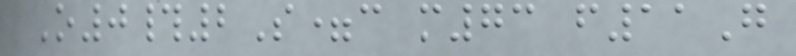O0#2S=c m73 f11G
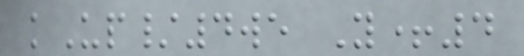kUp/4we Y+4
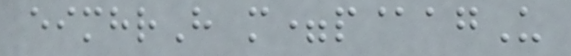eimhrH m=p@agU
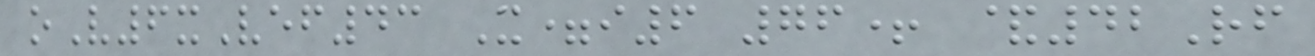oV6xVef43 X=i6 76+ &42Rf
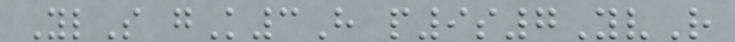YlS gK3H p9s7YvR
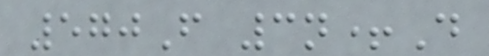570F 3n+D
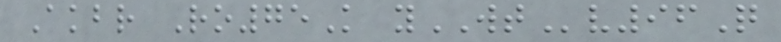Akbr Ro75K yWTv96Q
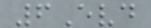6Evd
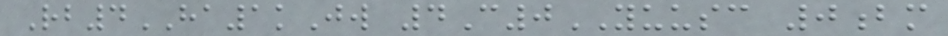Rb4HA1kJw 4C0YUUSC 0bm
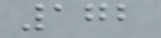172
